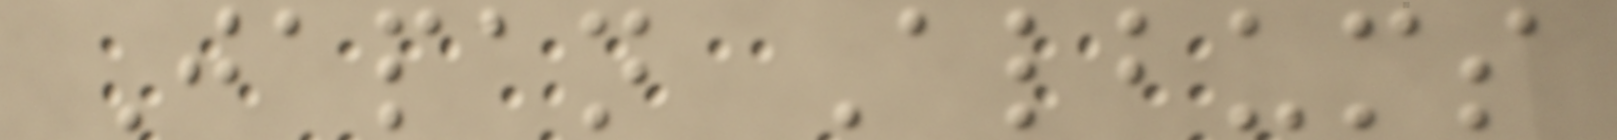Japan Albums
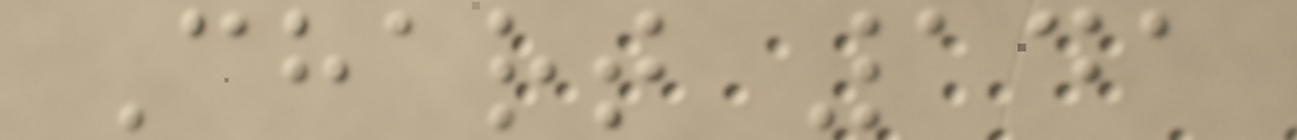Chart 141
